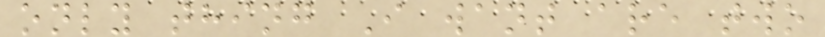only thing I want are two
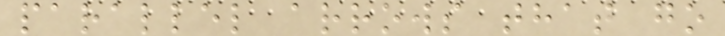parallel arrows that go
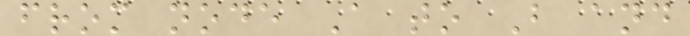from node A to B and
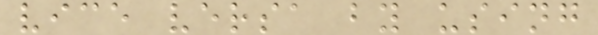vice versa by using
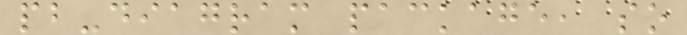pb-diagram package, so
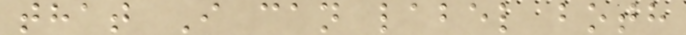that I can label both
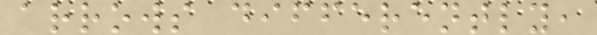arrows differently,
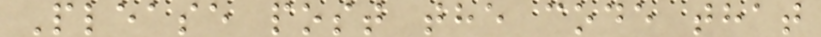Please post the code that
